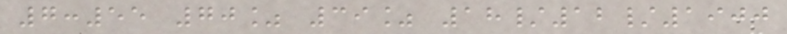7:55 70% 39% 18/12/1900
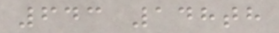643 148th
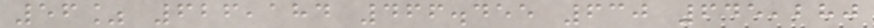56% 626,184 466.455 630 645,280
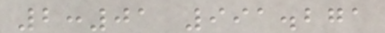2:01 991.271
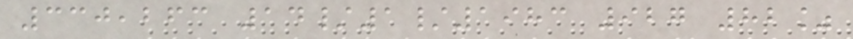330,263 14/1/1983 927 82%
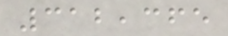312,365
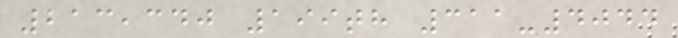213,340 199th 311-4044
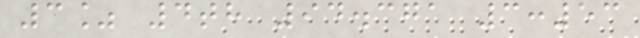3% 4th 94.371 3:53
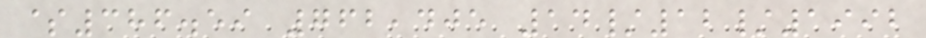$386.59 762,405 14/12/1992
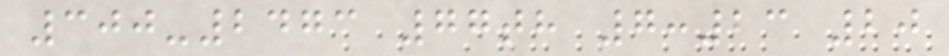300-2473 77th 7:23 20
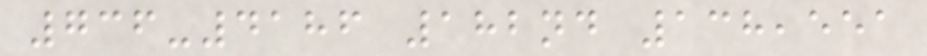736-4186 182nd 138,551
